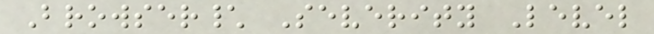Browser\ Severity Level
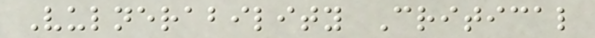Vulnerability Critical
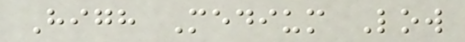High Medium Low
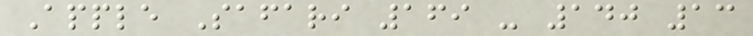Apple Safari 169 - 140 13
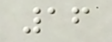16
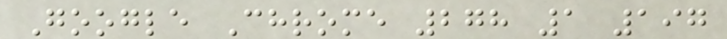Google Chrome 278 1 197
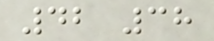42 38
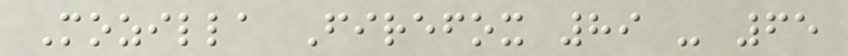Mozilla Firefox 89 - 65
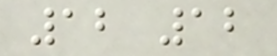12 12
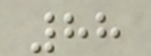88
